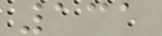131
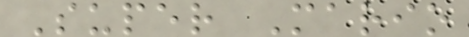Super Mario
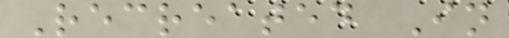Recreated In
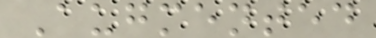Augmented
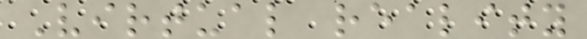Virtual reality
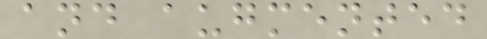and augmented
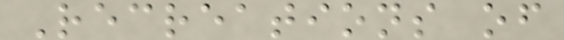Recreations of
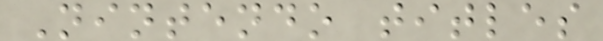Nintendo titles
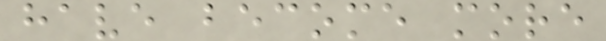have become more
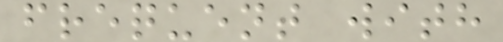frequent with
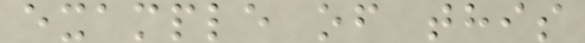example of this
